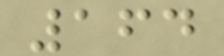164
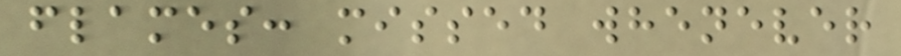flames: missed whenever
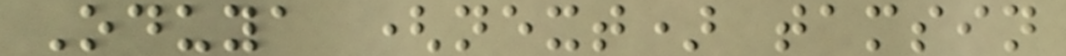Oduya (next) tamsin
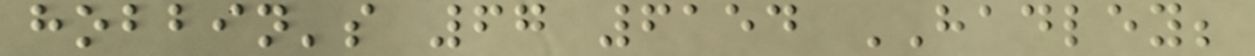hobbin's 67 6154 HADLEY;
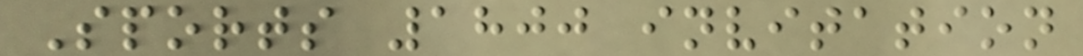Sports 1800 invitation
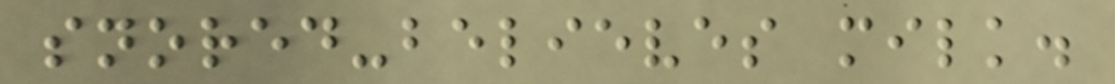snored-believes milk.
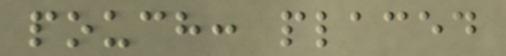pouch: placed
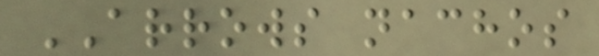ARROWS nachos
